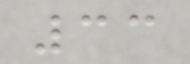33
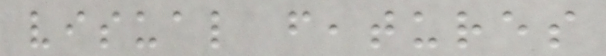visual features
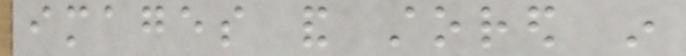images and stored in
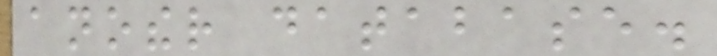another database.
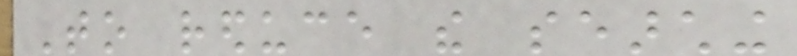To reduce the searching
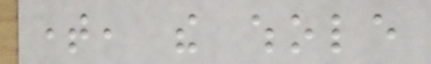time, the whole
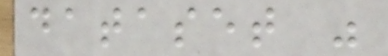dataset was
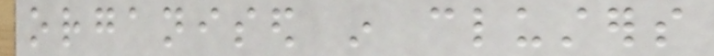organised in clusters
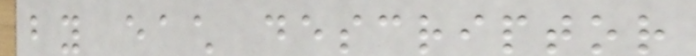by each descriptor
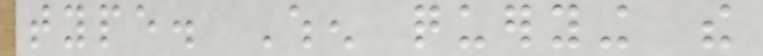type. When querying the
